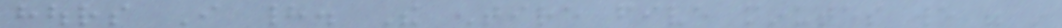hours I had. The entire five minutes we were in
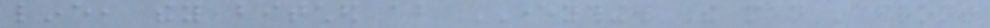line, they bitched about EVERYTHING. The man in front
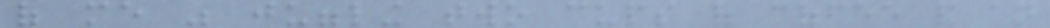of me was juggling two cups of coffee and an
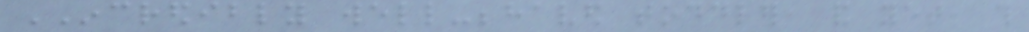INCREDIBLY well-behaved toddler, and yet, this
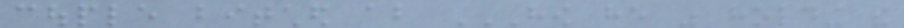couple bitched about HOW HE WAS HOLDING THE
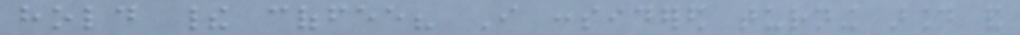hold their coffee? I considered turning around and
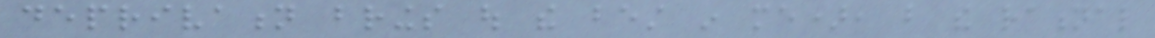deprivation brings out the best in me), but the rational
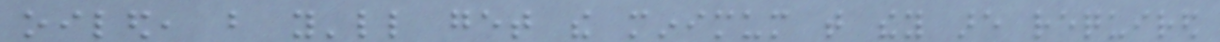oiled, but you'll get the minimum that they are required
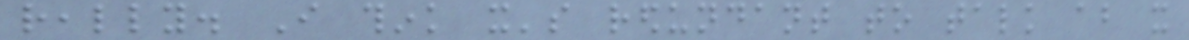really. I think it's redundant to talk about it
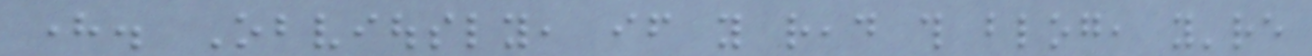here. Obviously, if you read this blog, you're
